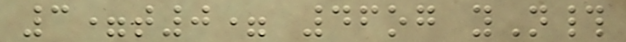3=t0= 46og yN#
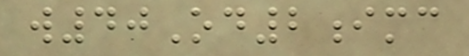w40Od2imc
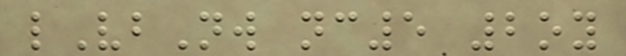lVbNw nc5 2oy
